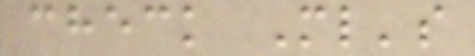check Ml's
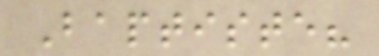Baptiste?
